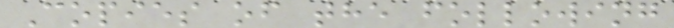Copies of the following
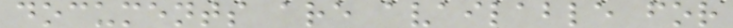documents are available for
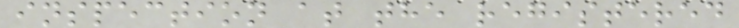inspection at the registered
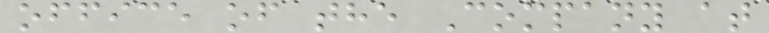office of the Company at
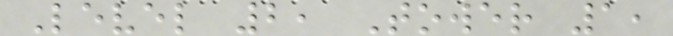Level 2, Tower 1,
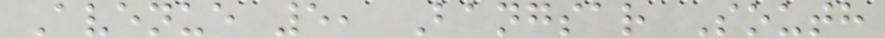Avenue 5, Bangsar South
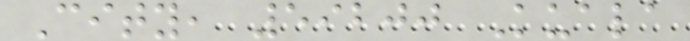City, 59200 Kuala
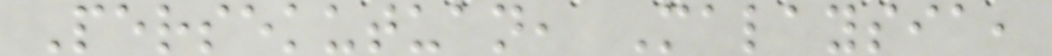Persekutuan, Malaysia,
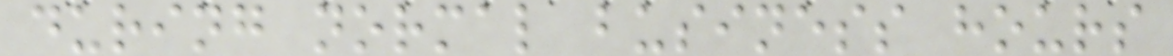during normal business hours
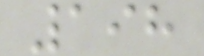198
